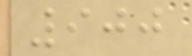900
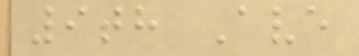9th Ave
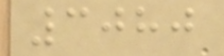3080
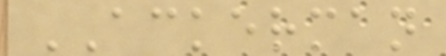ACKERMAN
